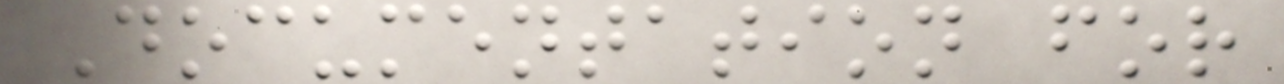Documentation for
